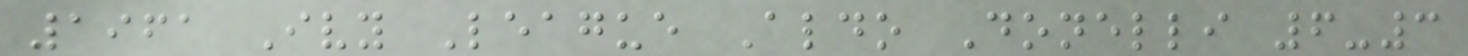1961 Ivy League Aldo Donelli 6-3
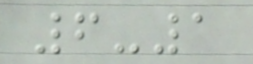6-1
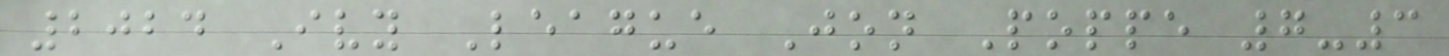2024 Ivy League Jon Poppe 7-3
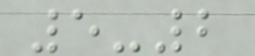5-2
